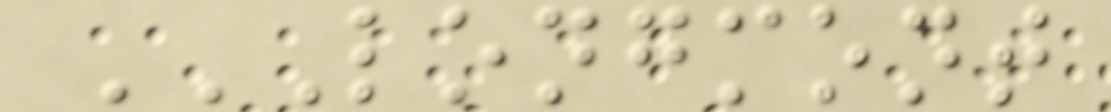LONGMONT
